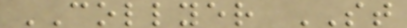COLLYER ST
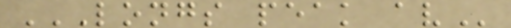LONGS PEAK AV
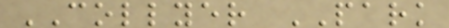COLLYER PARK
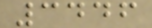3446
